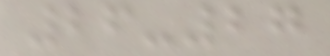26-27
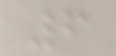6
